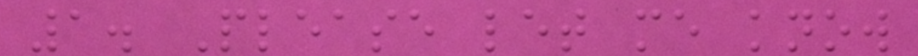1. Please let me know
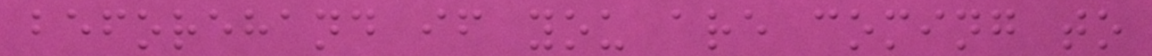beforehand if you are coming to
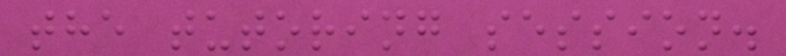the tutoring session.
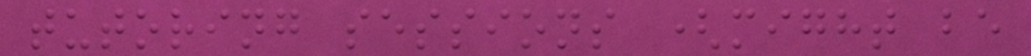tutoring sessions (might be
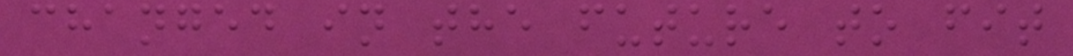changed in the future to fit
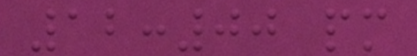12:00 pm
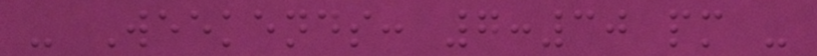- Weekends: 7:30 pm -
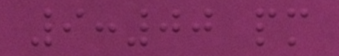9:00 pm
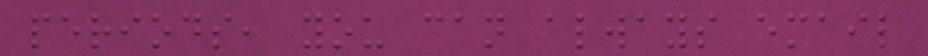periods, you can always email
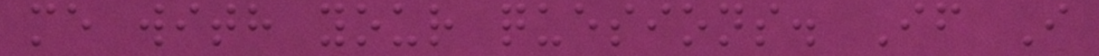me with your quesions. If I
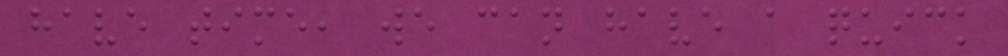have time, we can have a quick
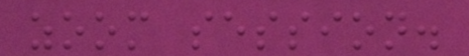zoom session.
